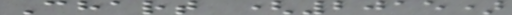Chart (2015)
